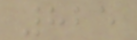825
